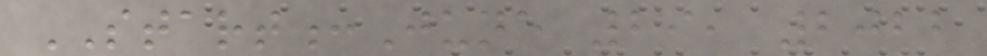START:June 29, 2022
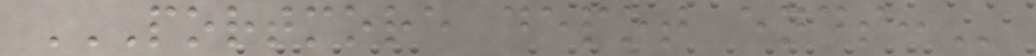PORTMORE DEPOT ENDS:
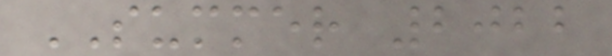SUMMER 2022
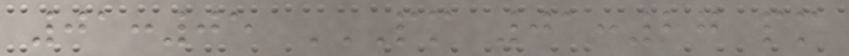01:05 PM 01:27 PM
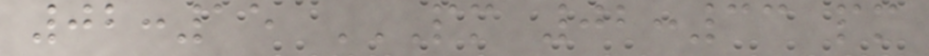02:15 PM 02:33 PM
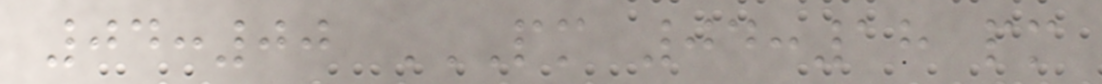04:00 PM 04:18 PM
